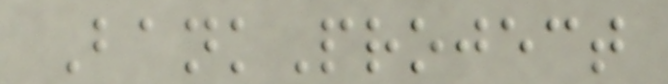BankProject
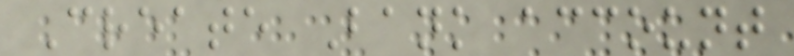Create Bank account
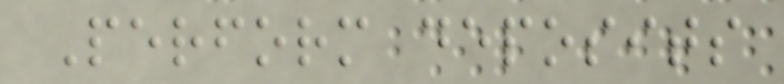Perform deposits
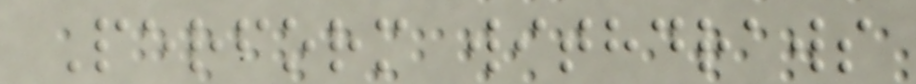Perform withdraws
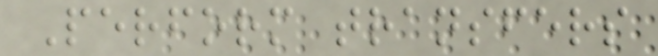Perform transfers
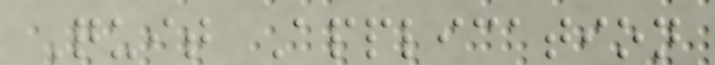Quit Application
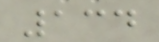134
